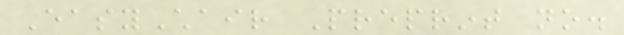EasyChair Preprint no.
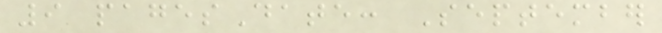9 pagesDate: September
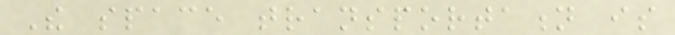The space transportation is
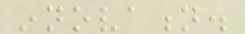innovation.
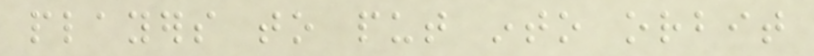players to put into orbit
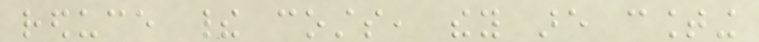reduce their costs, they are counting
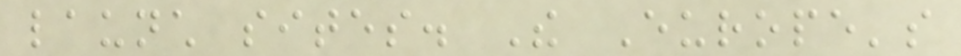launch sites. The Europe's
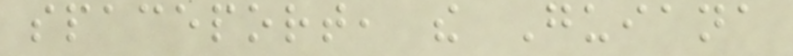spaceport, the Guiana
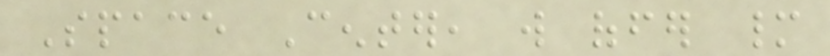Space Center, will offer many
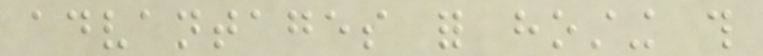advantages for hosting this
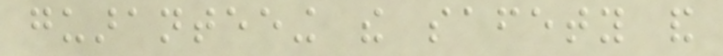guaranteeing the safety and
